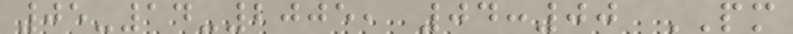05-14-2005, 04:00 PM
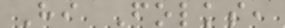Hi Folks,
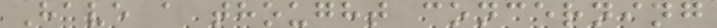Have a thought concerning
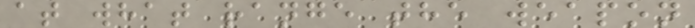at what range the weapon
